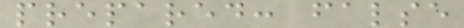prepared: false
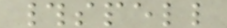#spell
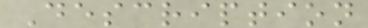Description
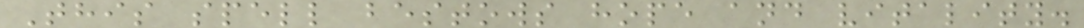This spell bestows hope and vitality.
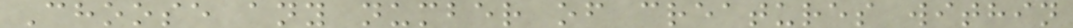Choose any number of creatures within
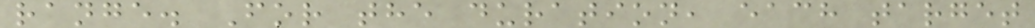range. For the duration, each target
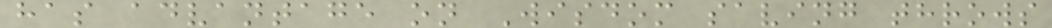has advantage on Wisdom saving throws
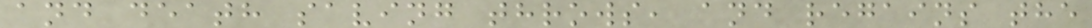and death saving throws, and regains the
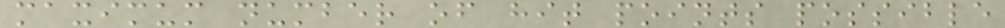maximum number of hit points possible
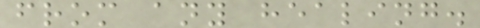from any healing.
